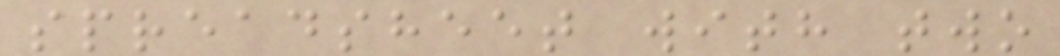spreadsheet with two
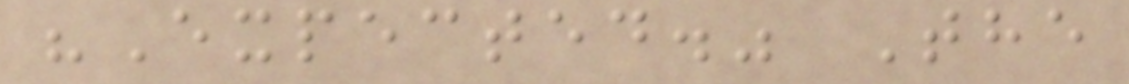"Expected." The
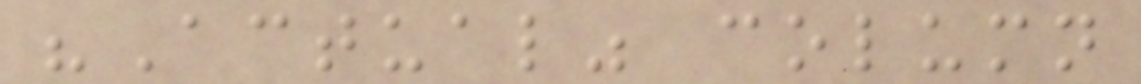"Actual" column
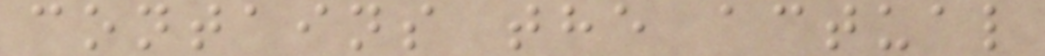contains the actual
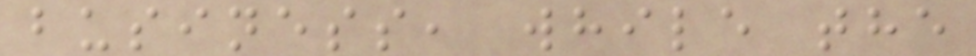business, while the
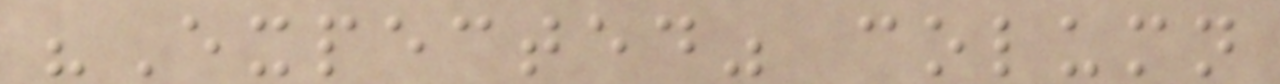"Expected" column
